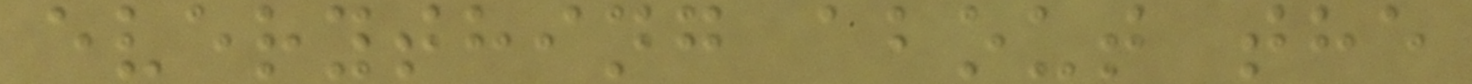everything about the
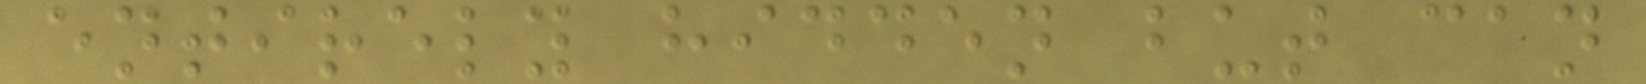entirely hidden but can
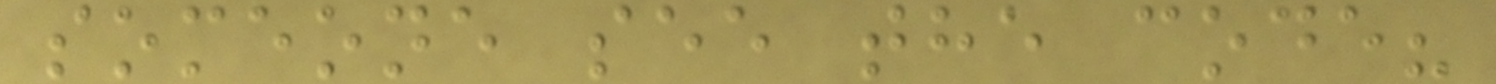someone see the code?
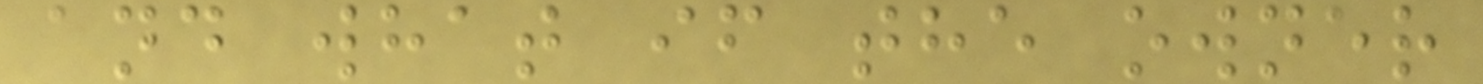and what if the owner
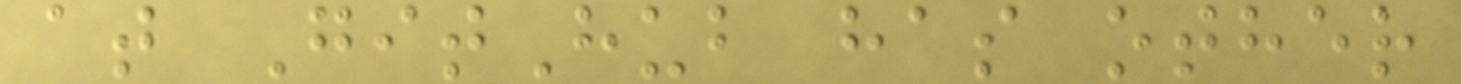at GitHub has other
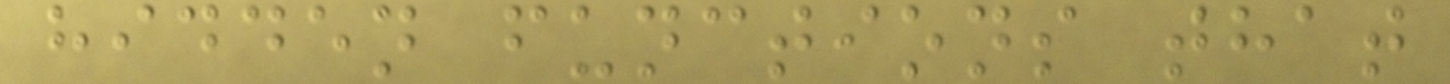hidden functions that
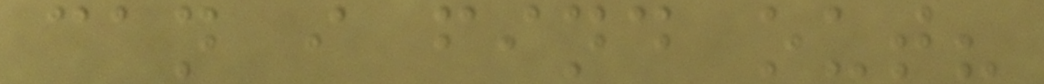can i find out?
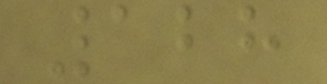128
